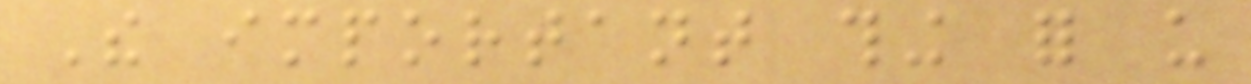The important thing for us
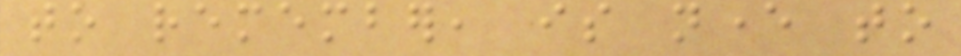to remember, is never to
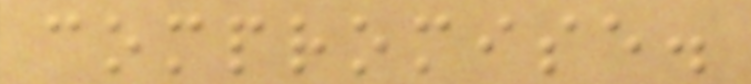compromise.
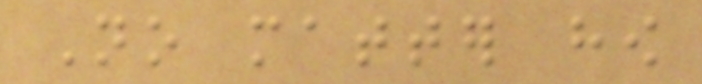No matter how
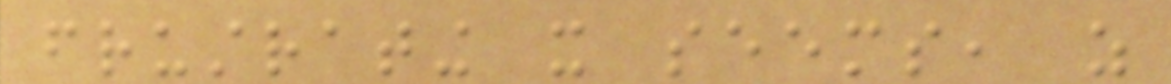frustrating it seems, as
